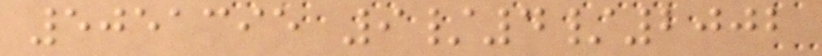5051395 9/4/2002
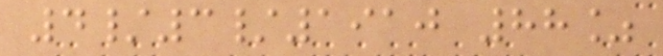4/3/1910 88%
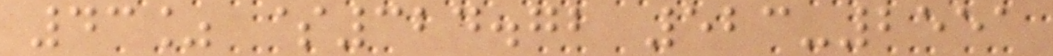43% $324.72 523-2551
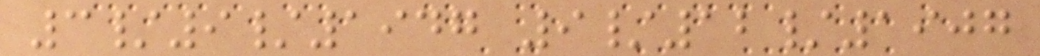3/9/1947 9/12/1907
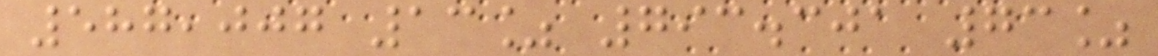587,007 13% 793.301 73%
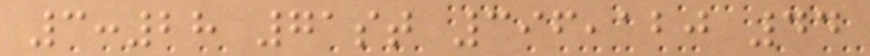3:28 71st 396,120 44
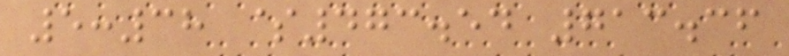5:38 $473.54 713.36
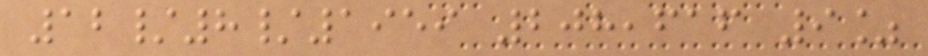12/8/1959 208,616 9%
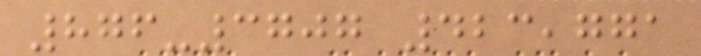876-3707 423,771
